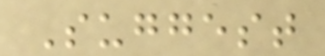Suggest
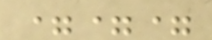===
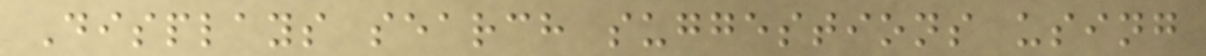Displays search suggestions using
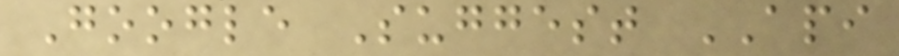Google Suggest API
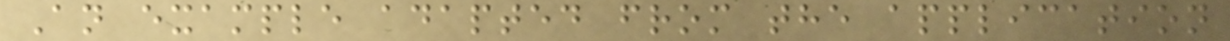An example adapted from the application
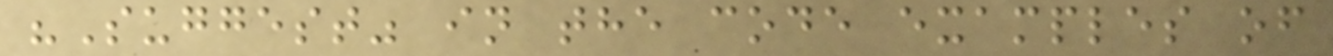"Suggest" in the code examples of
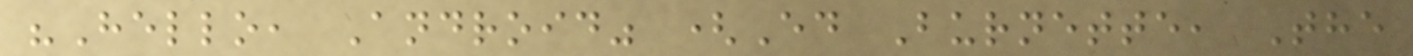"Hello, Android" (Ed Burnette, The
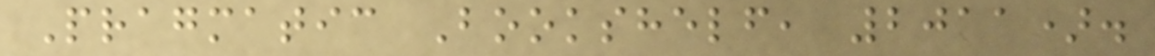Pragmatic Bookshelf, 2011).
